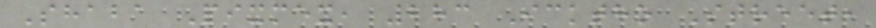Shaba Pixmex, 283 Icktho Street,
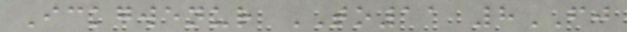Ickgwenur TO11 8FJ
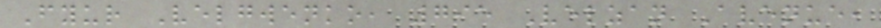Fyur Velgwenko, 795 Velzan Avenue,
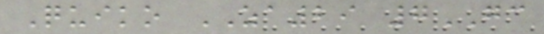Quiko ZA29 7GC
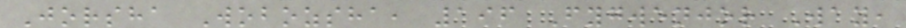Jorsha Wobozsha, 196 Fygwenjor Way,
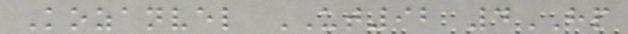Kozanvel UT92 4HP
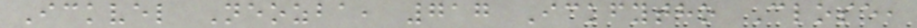Ickvel Neozba, 717 Ickfytho Close,
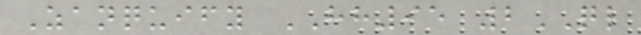Zanquify HH95 2QL
